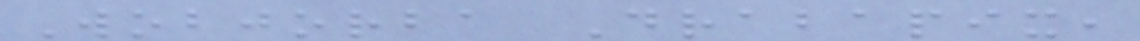Wobjorba Drabapix,
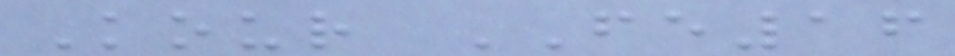Kour FE16
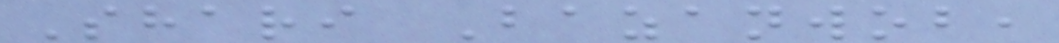Shari Bazanwob,
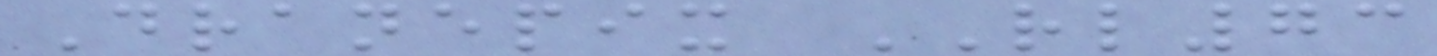Dranepix RL73
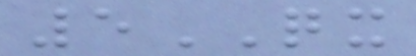5QX
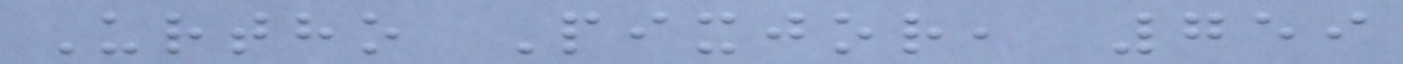Urtho Pixjor, 759
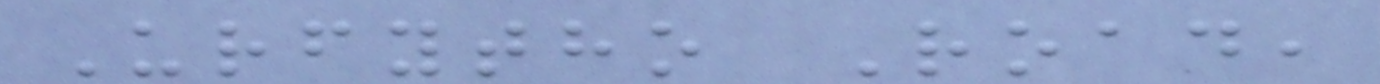Urfytho Road,
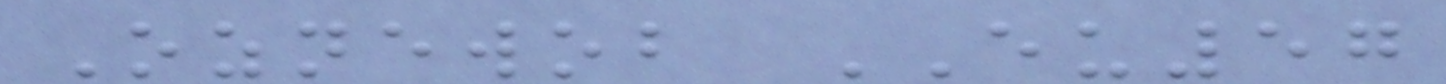Oznewob EU57
